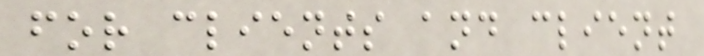for clients and client
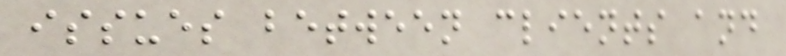issues between clients and
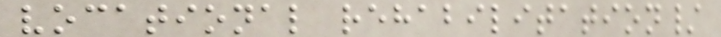vocational rehabilitation/
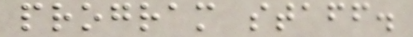program staff.
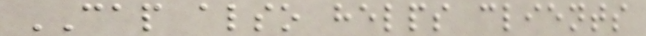CAP also helps clients
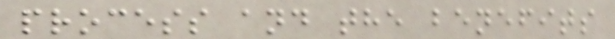process and the benefits
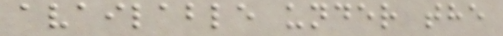available under the
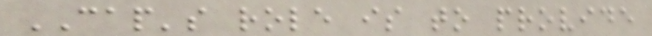CAP's role is to provide
